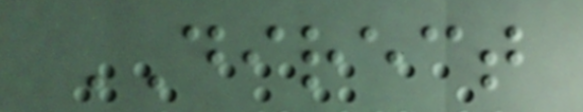DIRECT
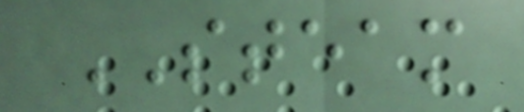STEAM
